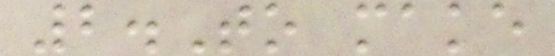2.To make
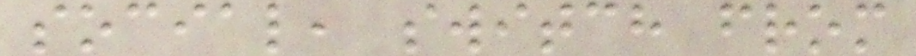social, switch from
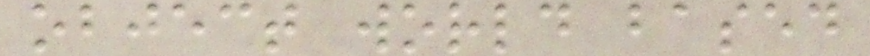object world based
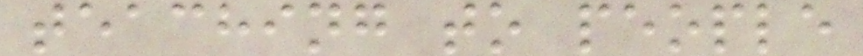teaching to people
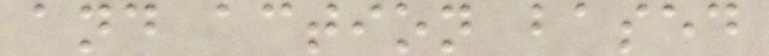and action based
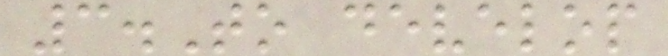3.To develop
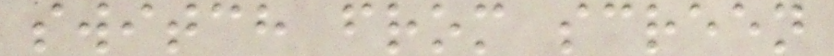switch from screen
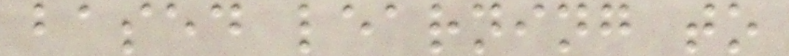based learning to
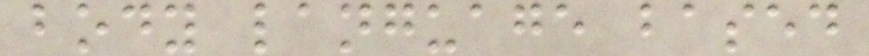body language based
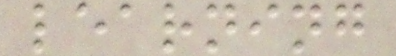learning
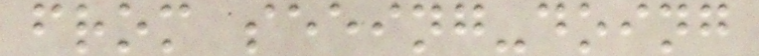from seeing-doing
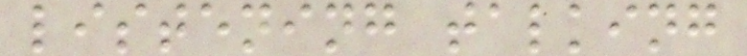listening talking
